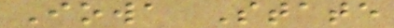Iowa State
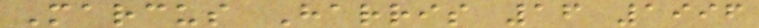Marcus Harris 16 1996
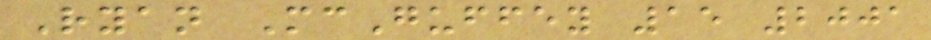Ryan McGuffey 15 2001
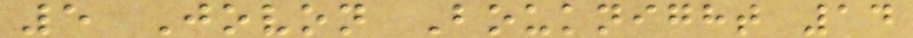5 Jovon Bouknight 14
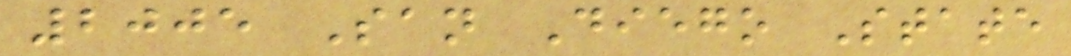2005 San Diego State
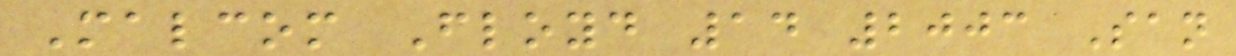Malcom Floyd 14 2003 San
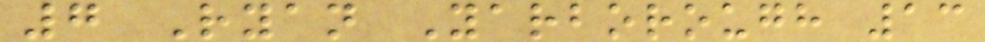7 Ryan Yarborough 13
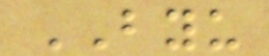BYU
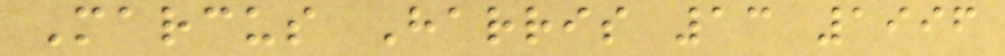Marcus Harris 13 1996
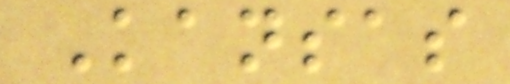Kansas
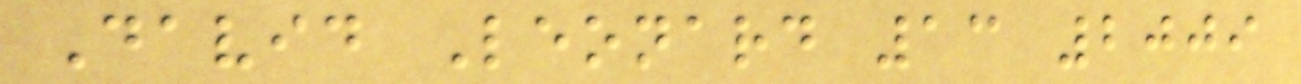David Leonard 13 2009
